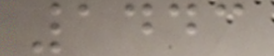1443
